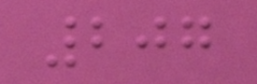207
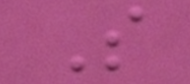S
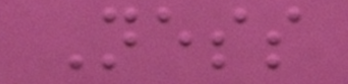Ness
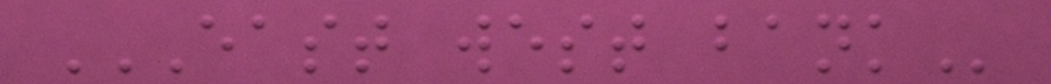EAST WEST BANK
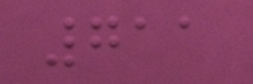711
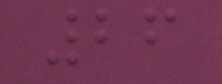26
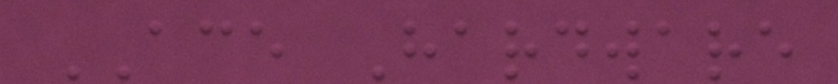ACE Hardware
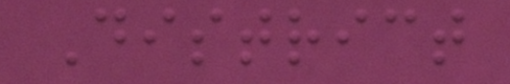District
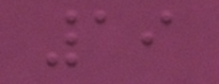19
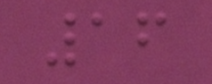16
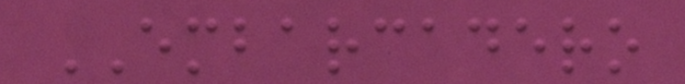EMBARCADERO
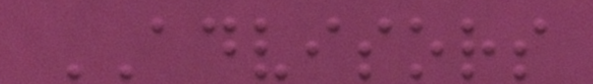ADVISORS
